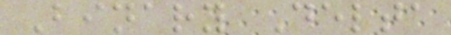Binary Delta
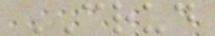CRUD
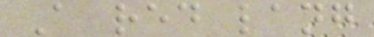A red lang
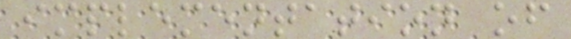implementation of
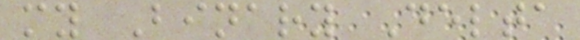my Binary Delta
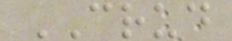CRUD
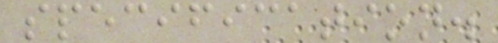specification.
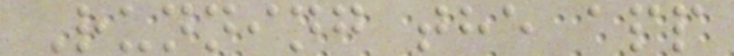Running the app
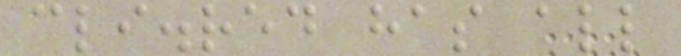cli.red has all
